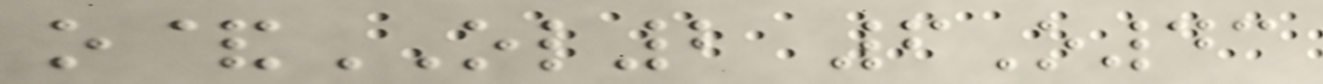o&OL2 6O43
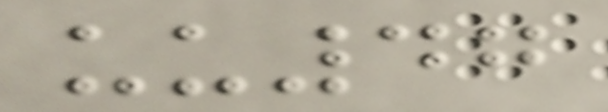uu47
